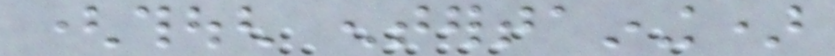(though entertaining)
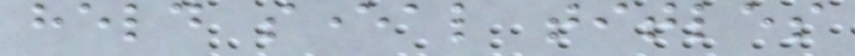held several titles
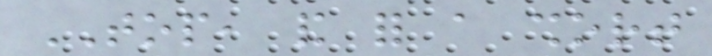TOP, and for a short
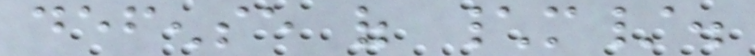defense of \m/.
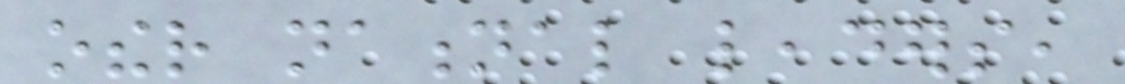other national leaders,
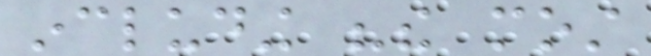including "the most
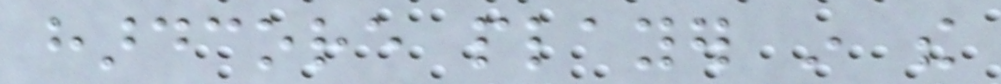hardcore player in the
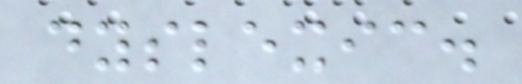dyslexic.
